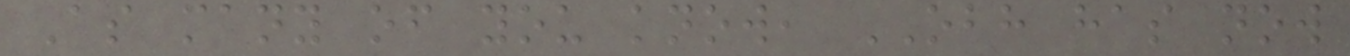As many of you know, OBH has now
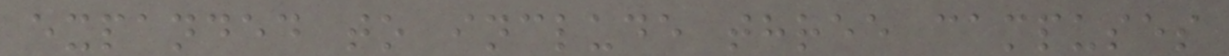expanded to include three campuses
